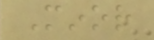Minor
